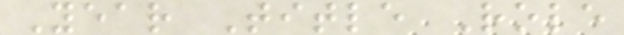Year Title Role
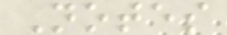Notes
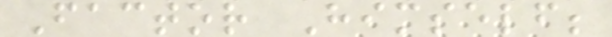Factor Himself;
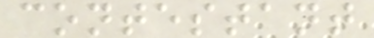contestant
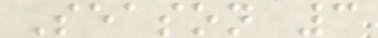Season 3
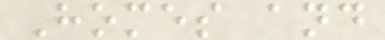Homes and
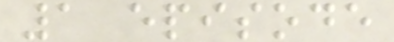1 episode
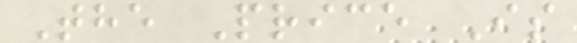The Price Is
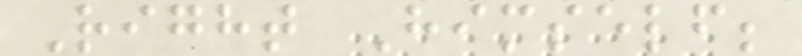Right Himself;
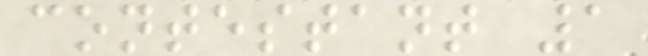contestant 1
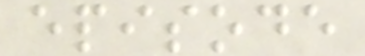episode
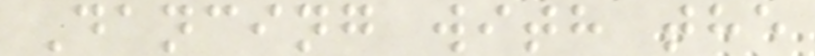Dancing with the
